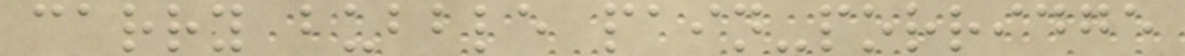carry bubble pain-porridge
